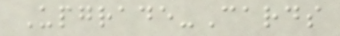Upgrade-Cards
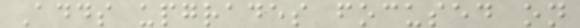Adds upgrades focused on
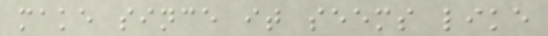make since it seems like
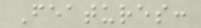Features:
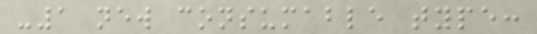-1 new consumable type:
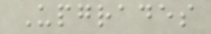Upgrades
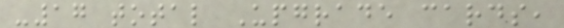-17 total Upgrade cards,
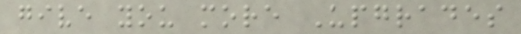give you more Upgrades
